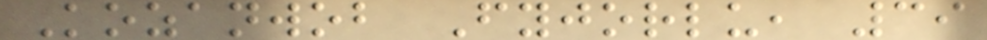Kozanwob Fyjorlu, 39
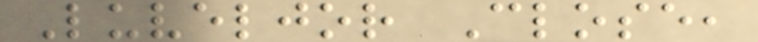Luveljor Close,
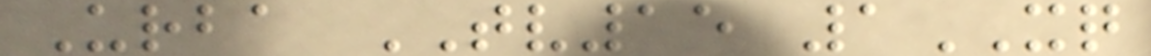Urba TV15 1XQ
